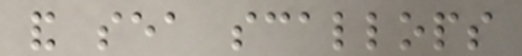and sea scallops
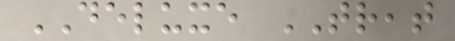DELUXE TREAT
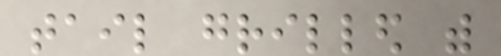tail grilled with
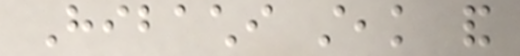Hibachi steak and
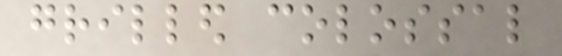grilled colossal
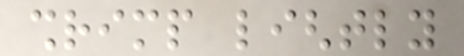shrimp lightly
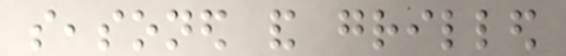seasoned and grilled
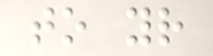to your
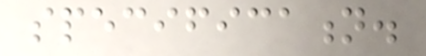specification.
